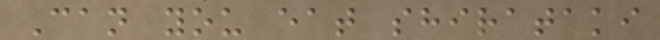Can you eat shirataki
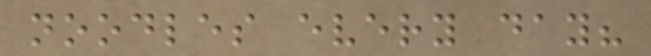noodles every day?
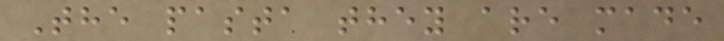The pasta they are made
